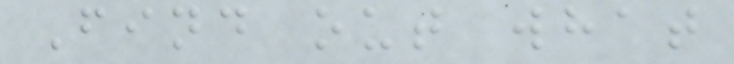Find out what
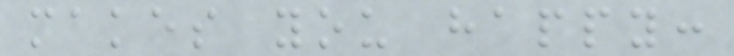makes you happy:
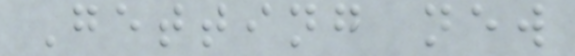Getting new
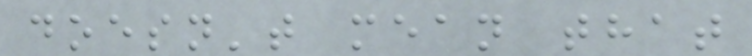doesn't mean that
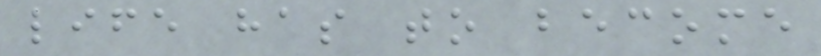life has to become
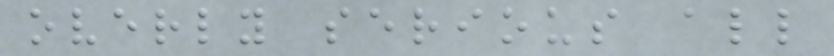overly serious all
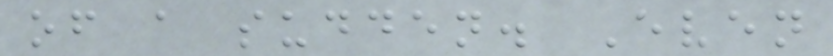of a sudden. Even
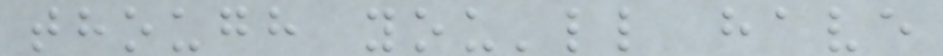though you'll have
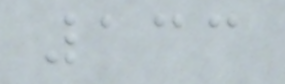133
